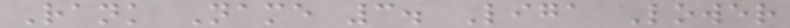Rank Name 3. Liga Lower
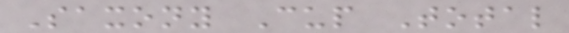Saxony Cup Total
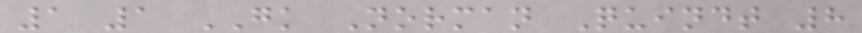1 1 GK Norman Quindt 8
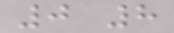0 8
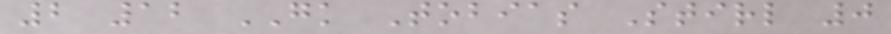2 12 GK Tobias Stirl 0
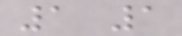1 1
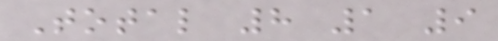Total 8 1 9
